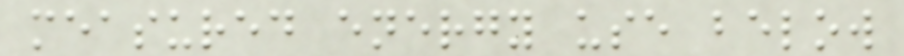measured energy use below
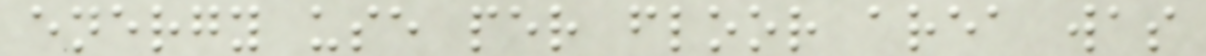energy use per floor area was
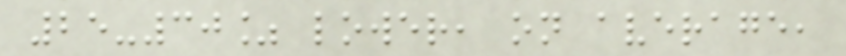25-30% lower, on average,
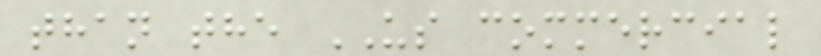than the US commercial
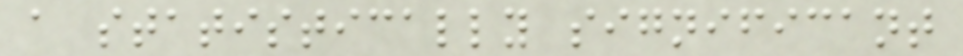a statistically significant
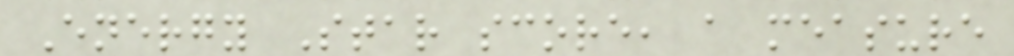Energy Star score, a measure
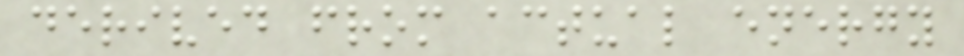derived from actual energy
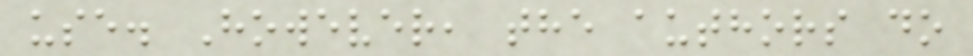use. However, the authors do
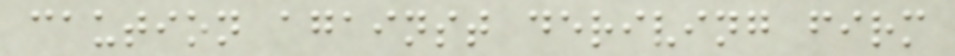caution against deriving firm
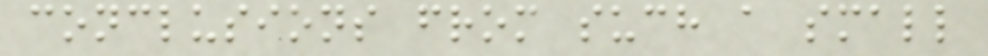conclusions from such a small
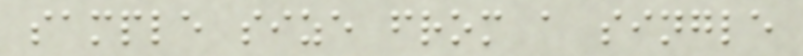sample size from a single
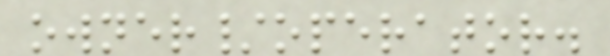owner/operator.
